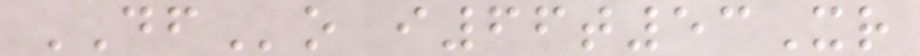DFo i66t53Xr
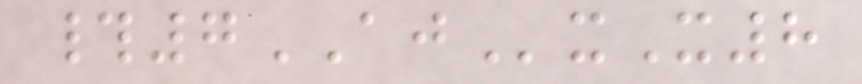#7AJxX8
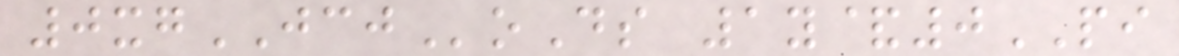0xgJCJoDs 1y&0PI
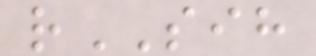rSIH
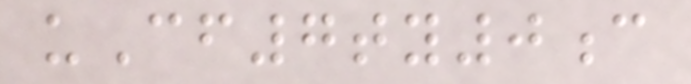uCf7ty0c
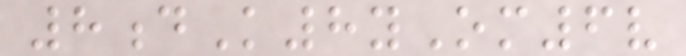8dK8yOm6v
